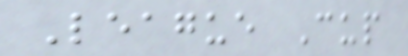League Cup
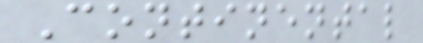Continental
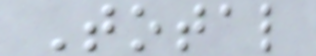Total
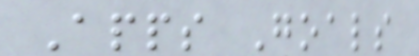Apps Goals
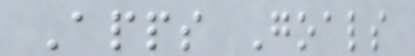Apps Goals
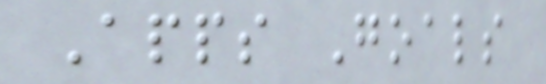Apps Goals
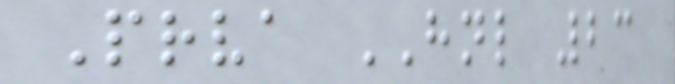Prva HNL 23
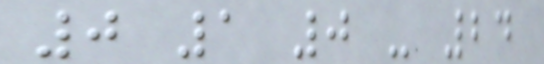0 1 0 - 24
